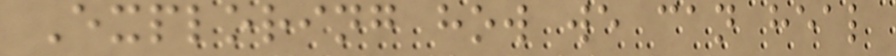Exploring how we can heal
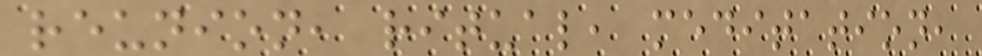reunion, ritual, meditation,
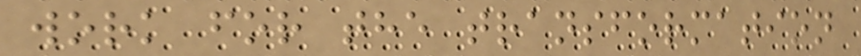work for the transformation
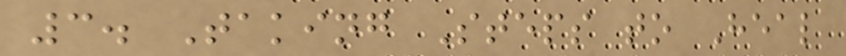3. Taking Steps to Heal
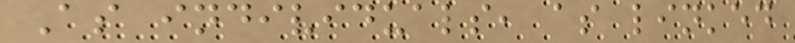As individuals, as linked
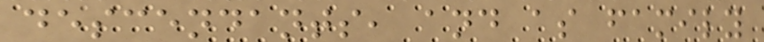descendants, and as family
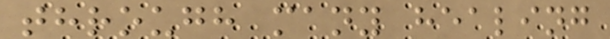through many healing
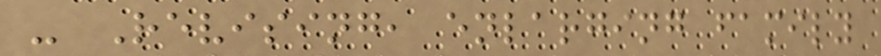- Revising, enlarging family
